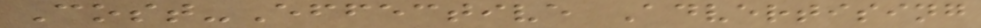Cost-Effective Advertising
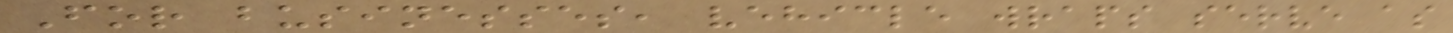For businesses, vehicle wraps serve as
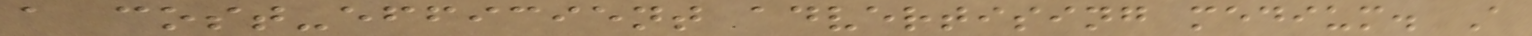a cost-efficient advertising medium. A
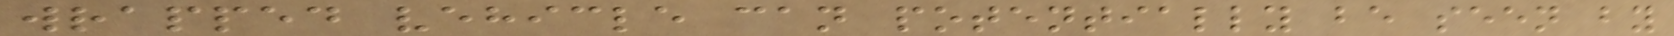wrapped vehicle can potentially be seen by
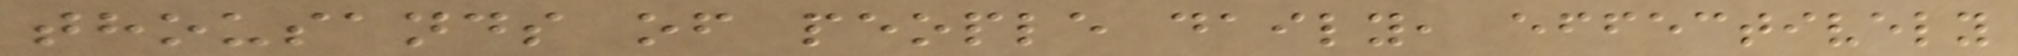thousands of people daily, effectively
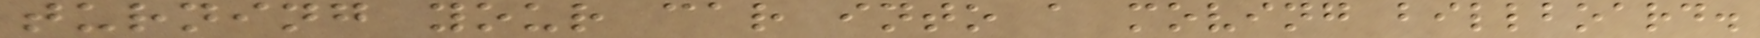turning your car into a moving billboard.
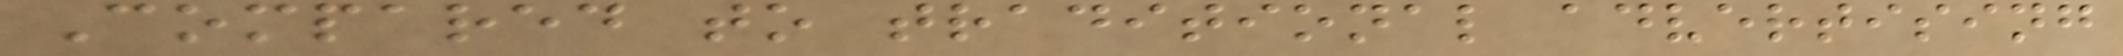Compared to traditional advertising
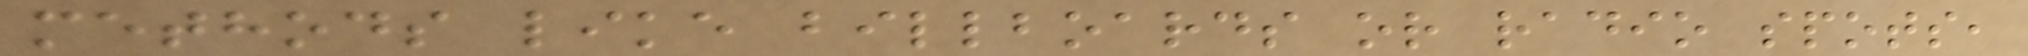methods like billboards or radio spots,
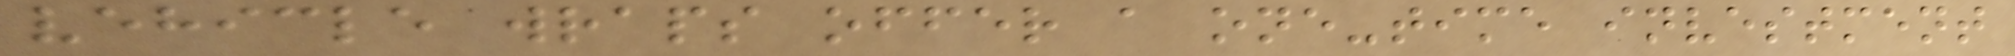vehicle wraps offer a one-time investment
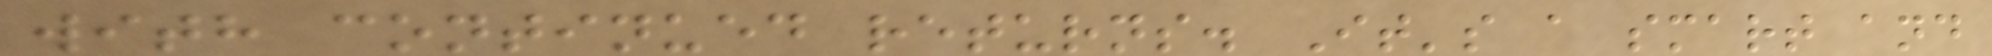with continued returns. It's a smart and
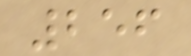256
